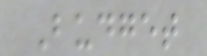Budget
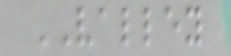VALLEY
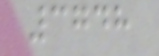3748
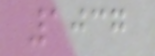1037
